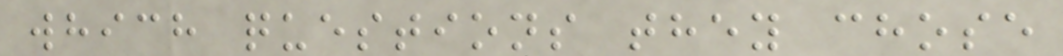which questions they chose
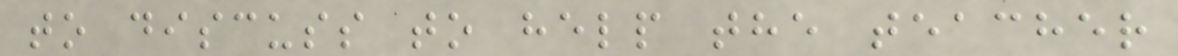to discuss to help the teacher
